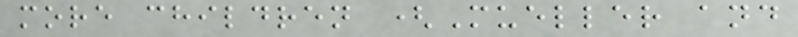more children (Mueller and
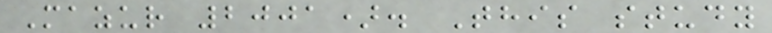Mazur 2001). This study
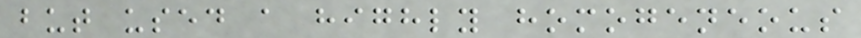but used a highly homogeneous
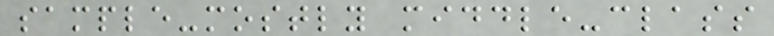sample-mostly middle-class
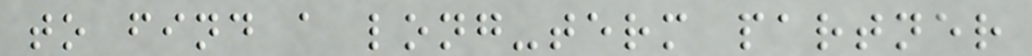to find a long-term partner
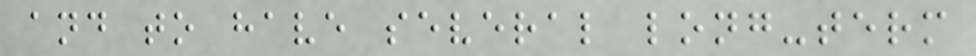and to have several long-term
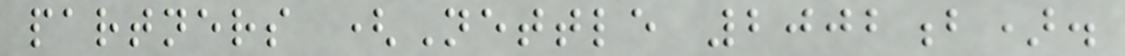partners (Nettle 2002b).
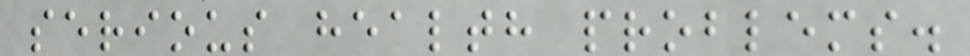serious health problems.
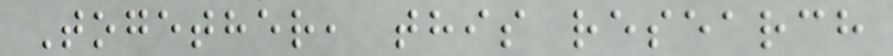Together, this research
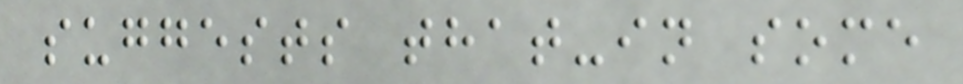suggests that-in some
